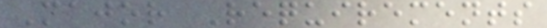Major Requirements
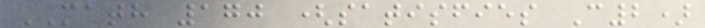MATH 170 (satisfies C2)
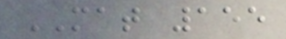MAT 155
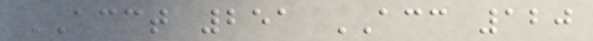ACCT 251 ACC 120
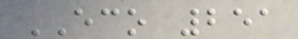ECO 251
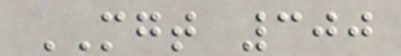MGT 300
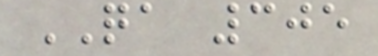QA 305
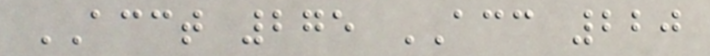ACCT 275 ACC 220
